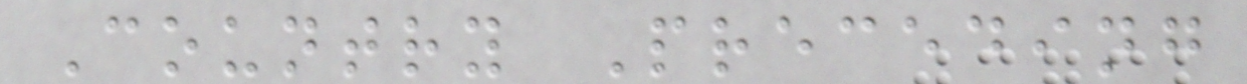Country Preceding
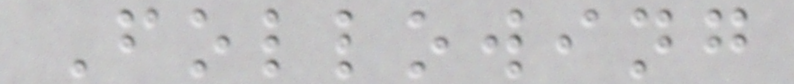Following
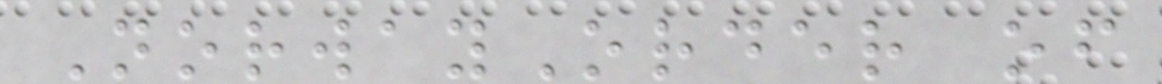NorwayOrder of
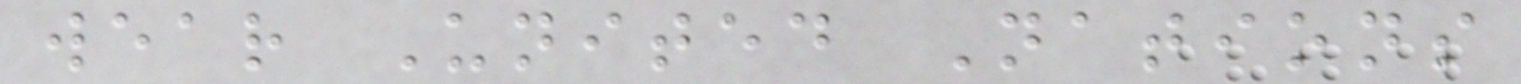wear United Nations
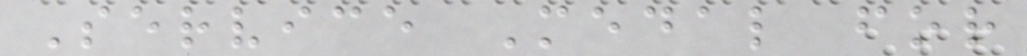Service Medal for
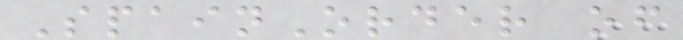SpainOrder of
